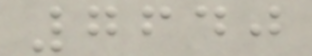7640
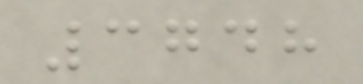3748
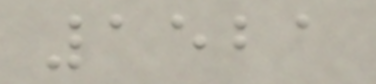1521
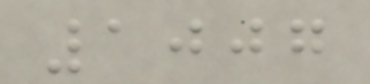1007
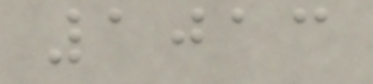1013
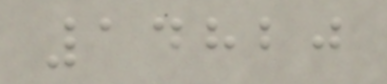14820
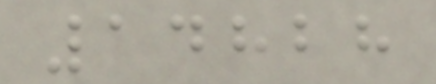14828
